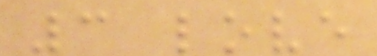3 love
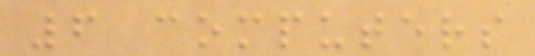6 computers
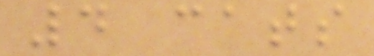4 cats
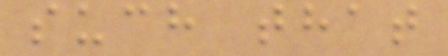such that
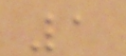1
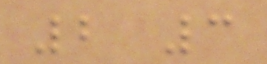2 3
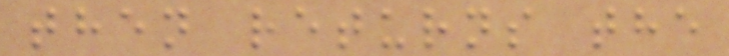then returns the
